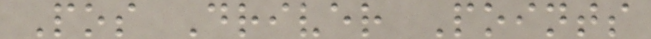Pos Driver Points
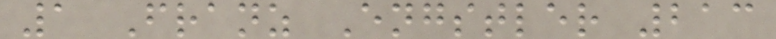1 Franz Engstler 213
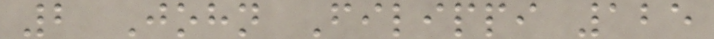2 John Filippi 125
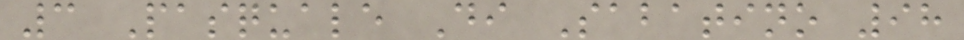3 Pasquale Di Sabatino 98
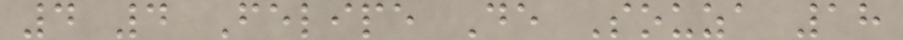4 4 Felipe De Souza 18
